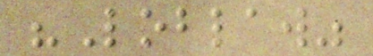"Loblaw"
